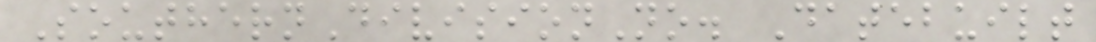SouthernDivisionNo. Datebuilt
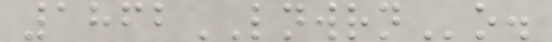1862LNWRNo.
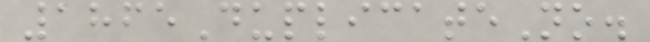1865DuplicateNo.
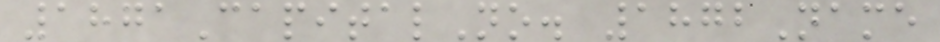1871CapitalNo. 1872Name
